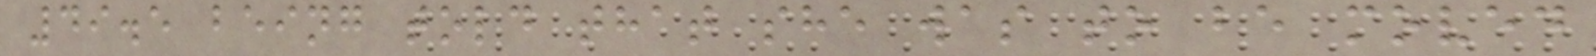49.5 being told that she was to be moved
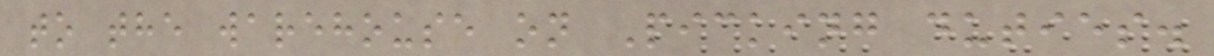to the warehouse on Picking duties.
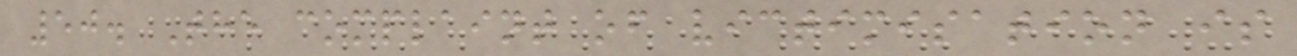50. The complaint of victimisation is
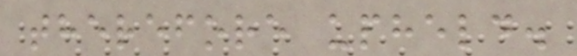therefore upheld.
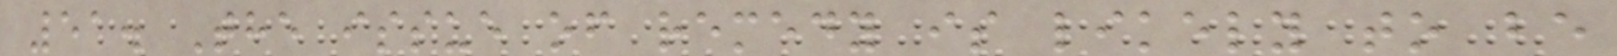51. The issue of remedy is likely to be
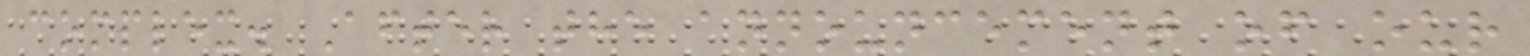complex. After the announcement of our
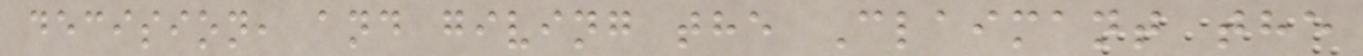decision, and giving the Claimant the
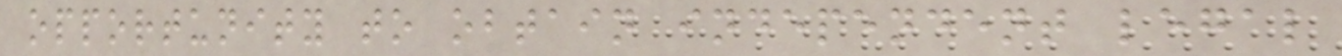opportunity to obtain independent legal
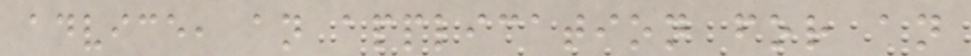advice, an application for an
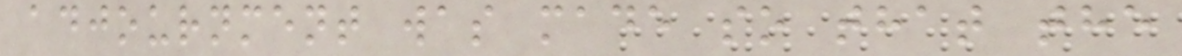adjournment was made so that the
